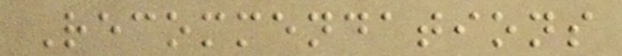Recommendations
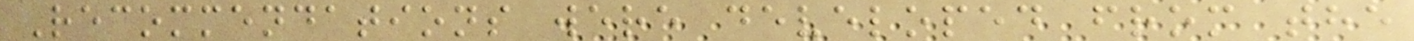Recommendations were developed from the
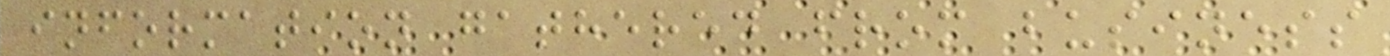information gathered from business
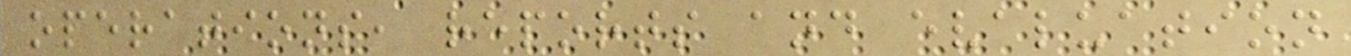operations, reports and evaluation
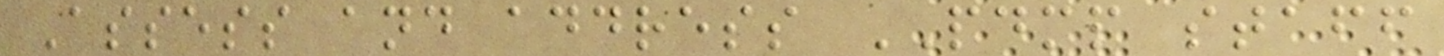Assess and address PDMP staff
